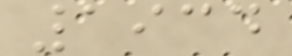1934
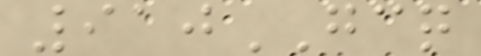910GCQ
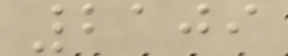2109
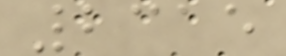2315
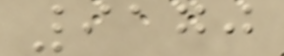9170
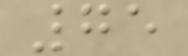75
